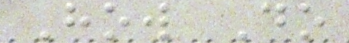How Do
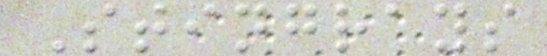Stingrays
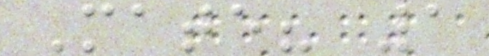Mate? 1
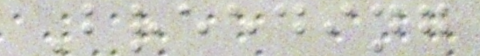Breeding
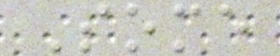Some
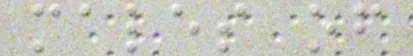males of
